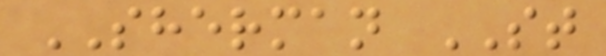SHERMAN ST
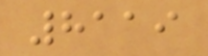8119
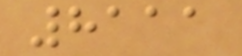8111
